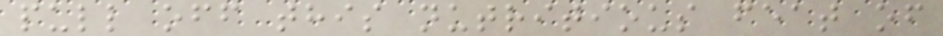pull off this nutritious feat of
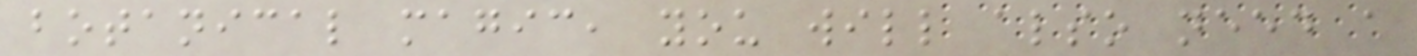botanical magic, you will also need a
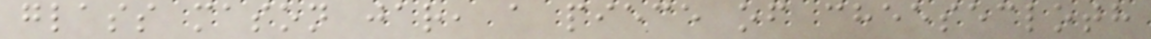glass mason jar, a piece of cheesecloth
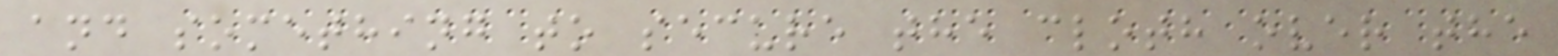and something to secure the cloth over the
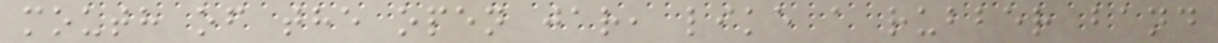mouth of the open jar, like a rubber band
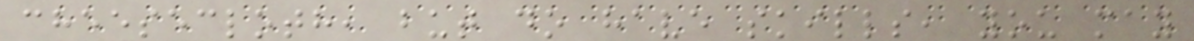cheesecloth, but do have skills, you may
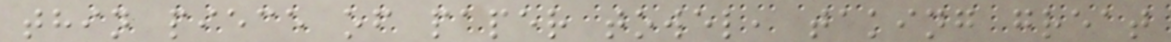thin piece of paper towel, taking great
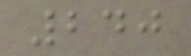240
